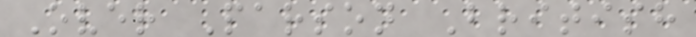Over Parson British
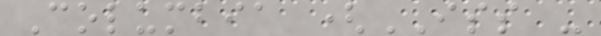Columbia (ISS -
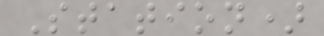Station)
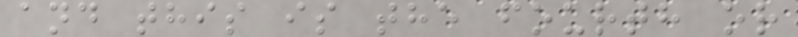and this is the fourth or
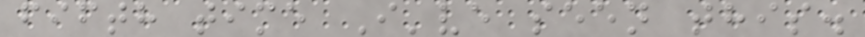fifth time I've seen this.
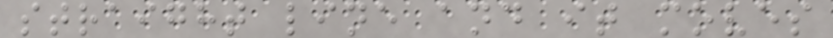straight line and it moves
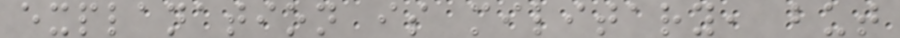explanation is military, but
